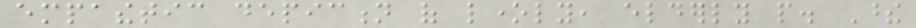empathetic depiction of lonely, elderly people. These
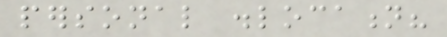personal dislocation?
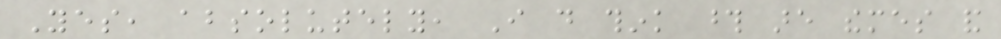Yes, absolutely, I do think those are themes and
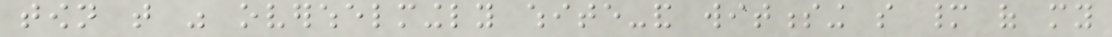town that was overwhelmingly white-and witnessing so many of my
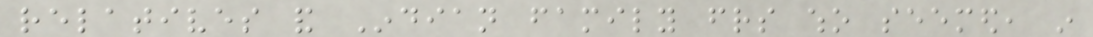relatives and Indian family friends who seemed, in
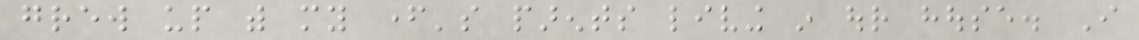grew up with my father's parents living in our house. I
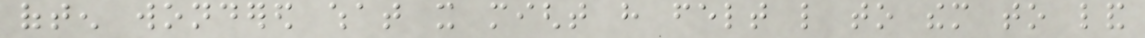often wondered what it might have felt like to them to land
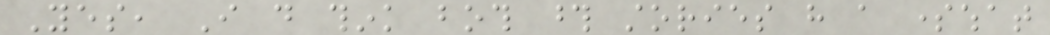Yes, I do think both those stories have a somewhat
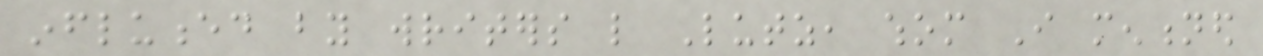influenced by writers like Lutz, whom I mentioned
